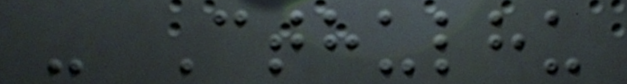- Cthulhu
